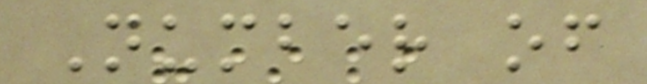Number of
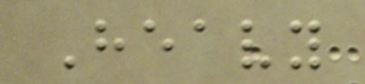Heavy
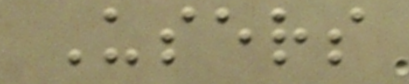Users
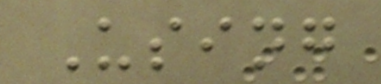Using
